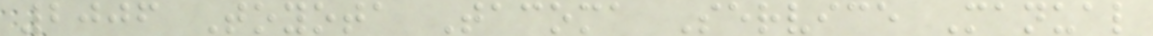2006 Toyota Tacoma Service Manual
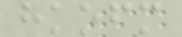hkofm
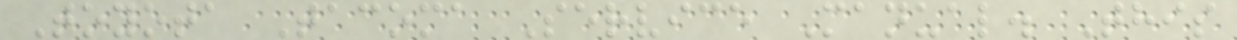Toyota Tacoma Service Manual. This
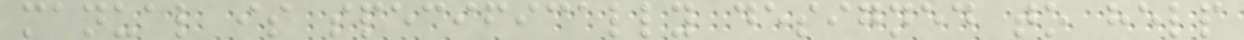manual is specifically designed to help
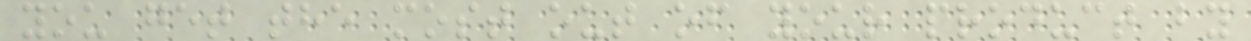you get the most out of your product by
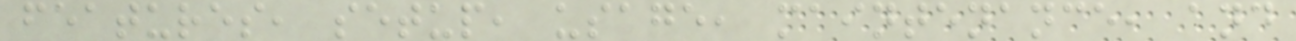features, setup, usage, maintenance, and
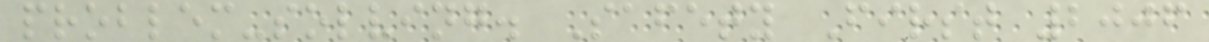problem-solving. Safety First 2006
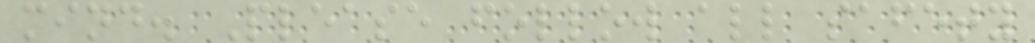mind. Please follow all safety
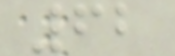62
